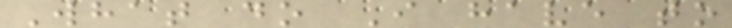What do I have to
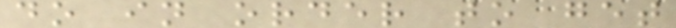do in order to get
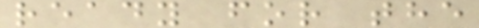ready for the
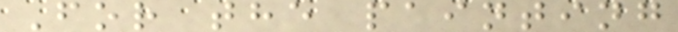For the painting
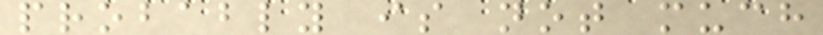probably is not much
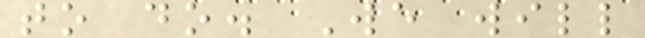to do. We will
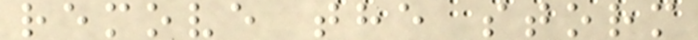remove the storm
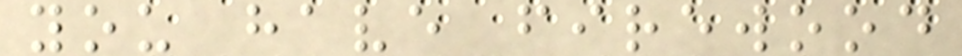you have firewood
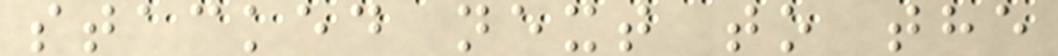stacked next to the
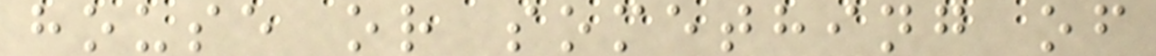house or something of
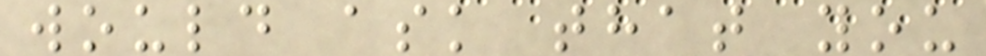would ask that you
